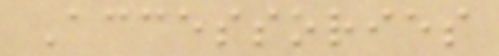Accessories
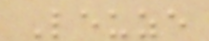Leuze
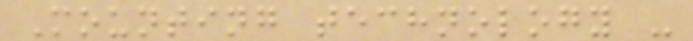Mounting technology -
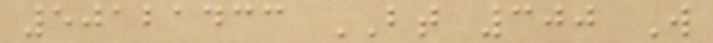50121433 BT 300 W
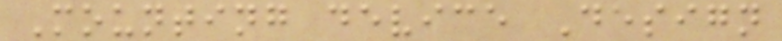Mounting device Design
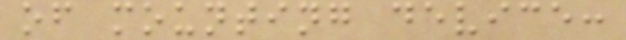of mounting device:
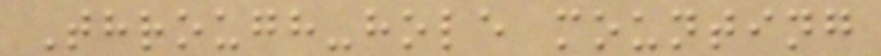Through-hole mounting
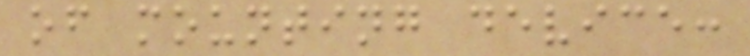of mounting device:
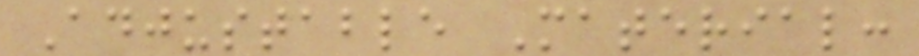Adjustable Material:
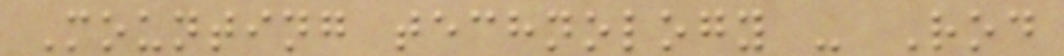Mounting technology - Rod
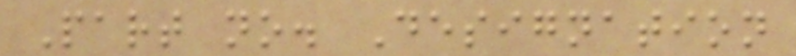Part no. Designation
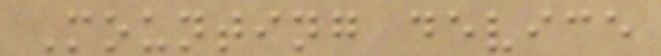Mounting device
